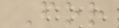For
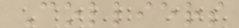Colliers
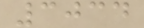3034
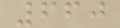660
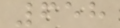658
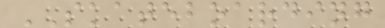SKATEBOARDING
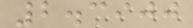2.3900
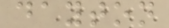dayton
